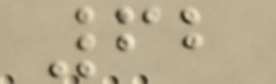62
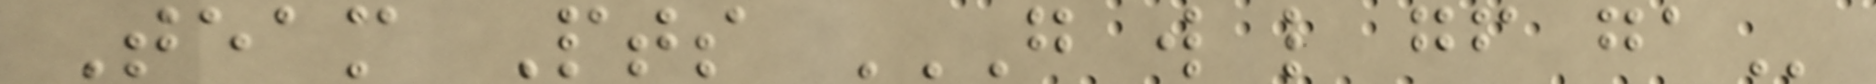Team Pts G W L GF GA
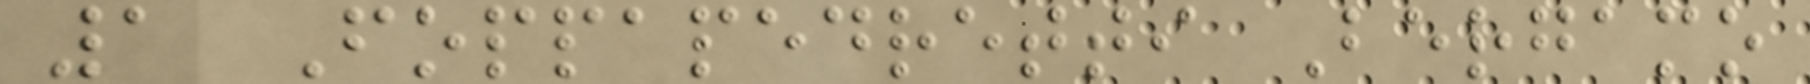1 Foppapedretti Bergamo
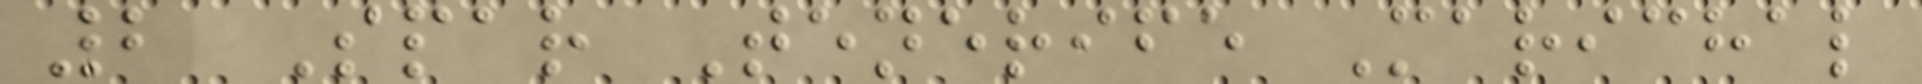2 Spar Tenerife Marichal
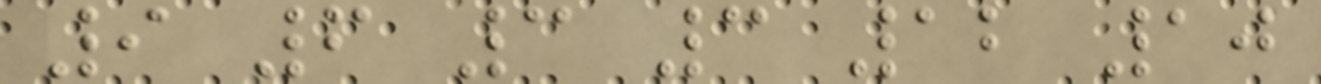9 6 3 3 12 10
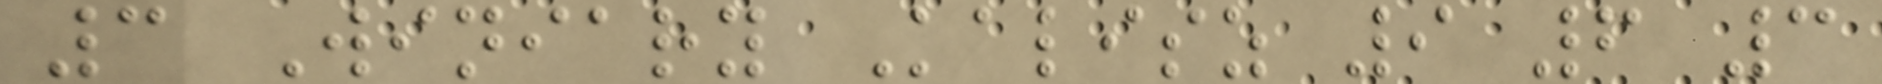3 Winiary Kalisz 9 6 3
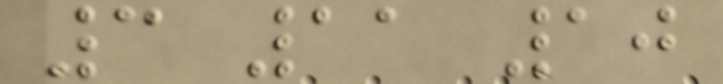3 11 10
